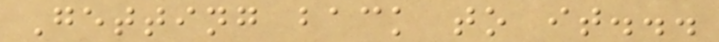Getting back to it...
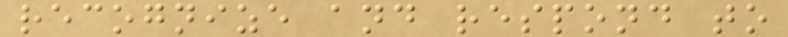recognize and respond to
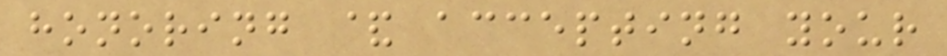honoring & accepting your
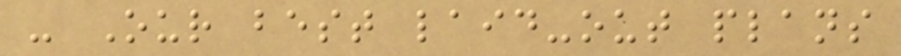- Our best laid-out plans
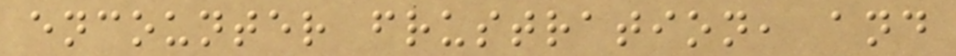encounter frustration, and
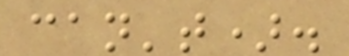can't).
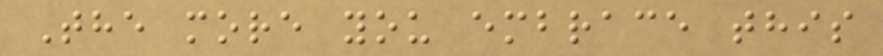The more you embrace this
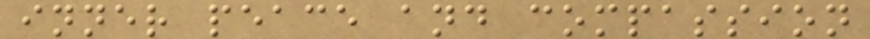inner peace and compassion
